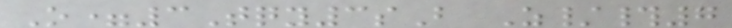O=3Tqy3sB Z/#7
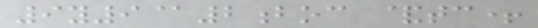9y9@2boc &tc+
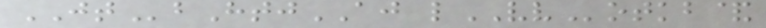JTbHtjAJ lVVotkb&
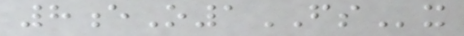8eO1FSx
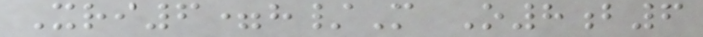Xri6=h/M O8b6
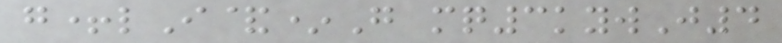g+lI&*G mq3kywJ4
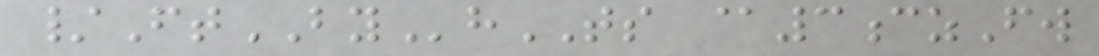/FtBYhTS @3czFw
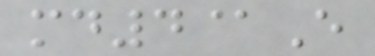md4@E
